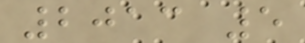2013 5
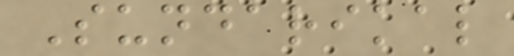Sundarikal
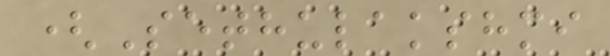(Sethulakshmi
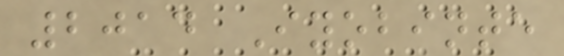2014 Iyobinte
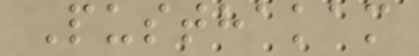Pusthakam
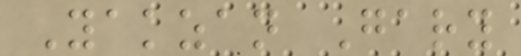Yakzan Gary
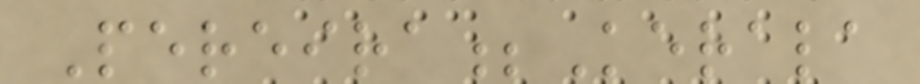Pereira;Kerala
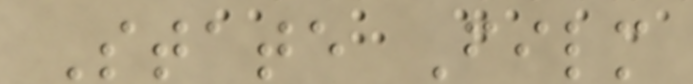State Film
